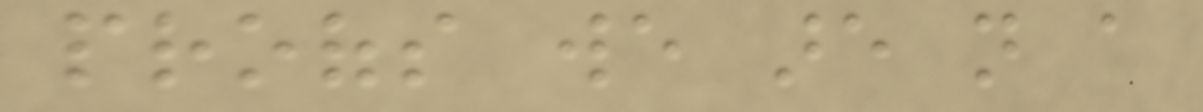proofs we are not a
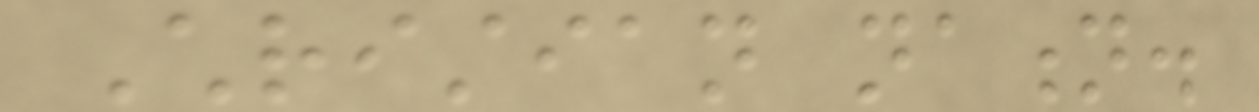Christian nation.
